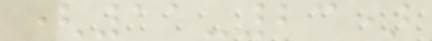(11-23)
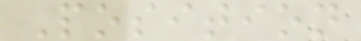Position
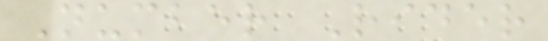Number Rider
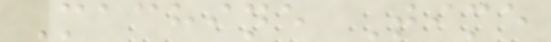Machine Time
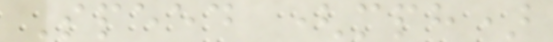Speed (mph)
